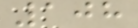108
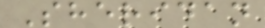Sheridan
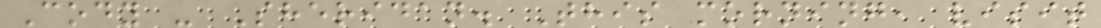Cody - Sheridan. This morning, visit
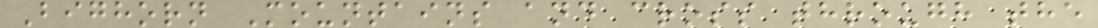Bighorn Mountains and cross through the
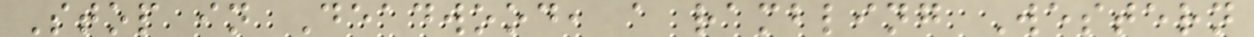Stop in Deadwood, a rambling Western
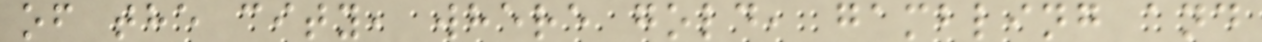of the city, where gold, gambling and
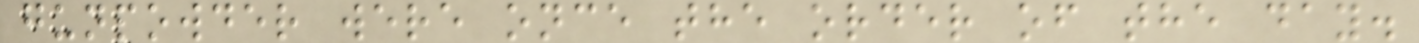gunpowder were once the order of the day.
